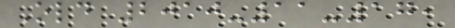Old 2010-11-17,
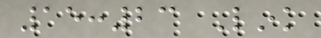15:23 Link
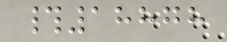#18878
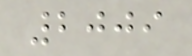2009
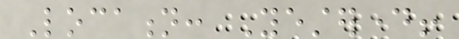Location: Yesterday!
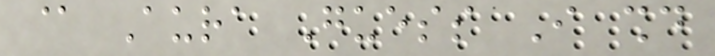@ Aura Guess I should
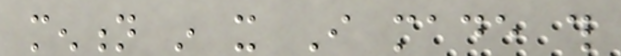mention in it I made this
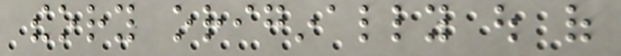theory originally out of
